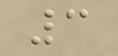3
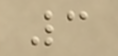3
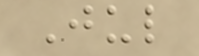Jul
